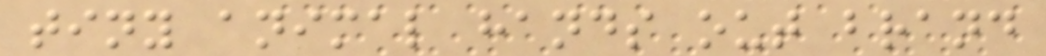tiny animal hands out brand
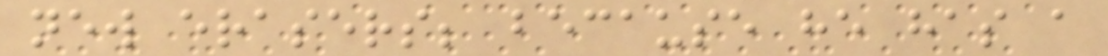new erasers; because he has a
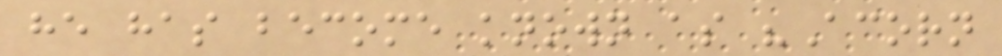he has become known as "Acorn
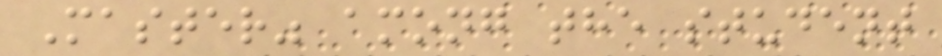Master" among the student
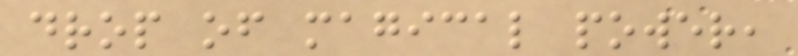drop of magical power,
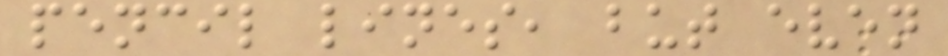pencil lines, but even
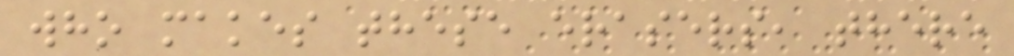who makes these erasers, there
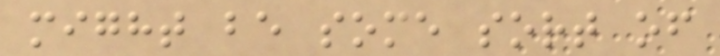might be some sort of
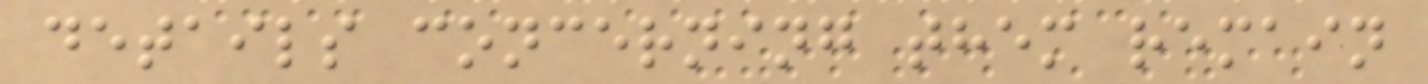details concerning them remain
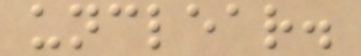unclear.
